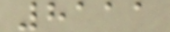8111
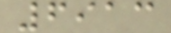6913
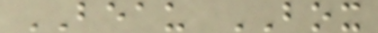BEAU BOX
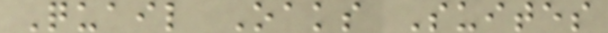Quail Oaks Suites
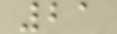21
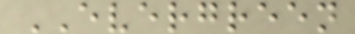EVERGREEN
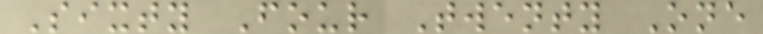Sixty Four Twenty One
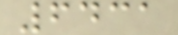6431
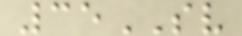35SV
